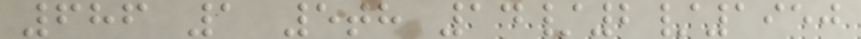686 1 5th 14/2/1950
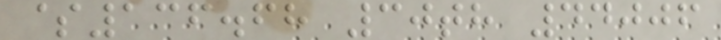$136.68 30th 44006
